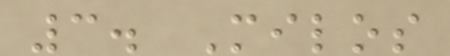3. Milos
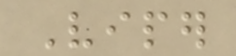Viper
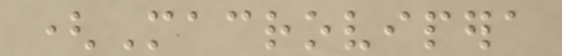(Macrovipera
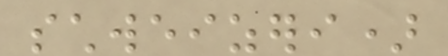schweizeri)
